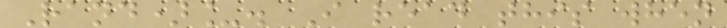Rand)_. I read this when
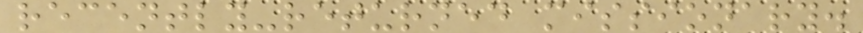recently-returned missionary.
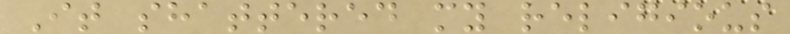It shattered my religious
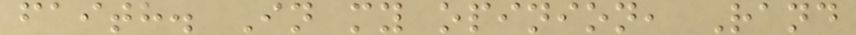faith. In my opinion, Rand
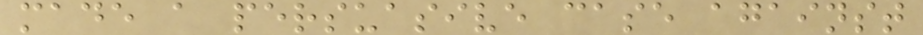made a persuasive case against
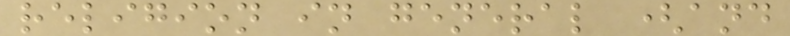religion in general (and
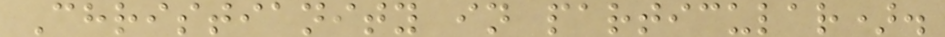Christianity in particular).
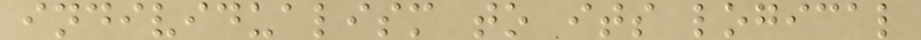individualism to its logical
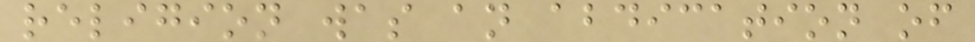religion was an abdication of
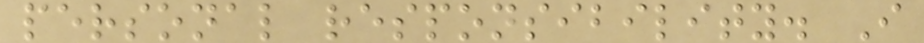personal responsibility. I
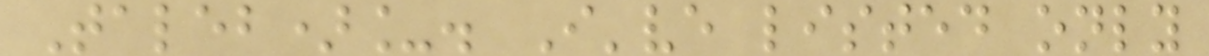Taleb)_. I've listed only
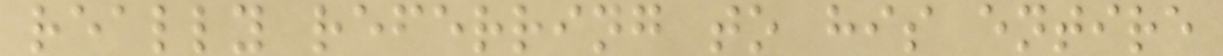really referring to his entire
